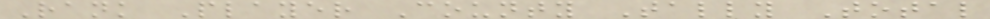Rank Player County Tally Total
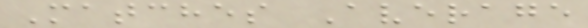Matches Average
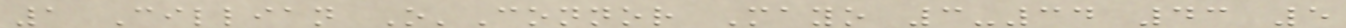1 Cillian O'Connor Mayo 3-34 43 5
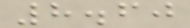8.60
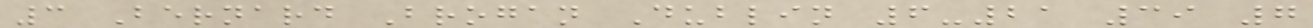3 Bernard Brogan Dublin 6-21 39 7
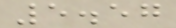5.57
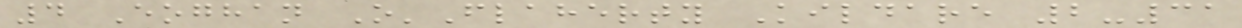4 Eoghan O'Flaherty Kildare 2-31
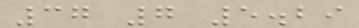37 7 5.29
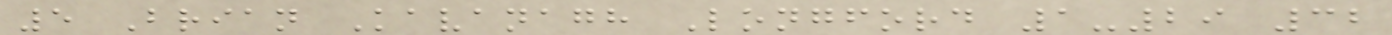5 Brian Kavanagh Longford 1-29 32
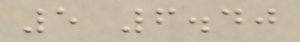5 6.40
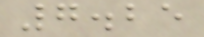7.25
